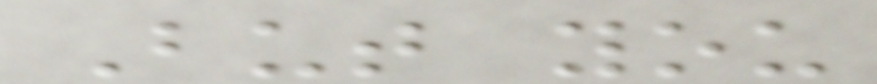But you
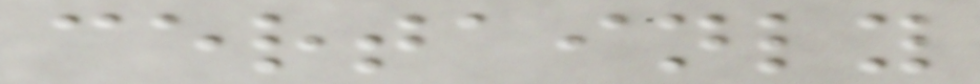certainly
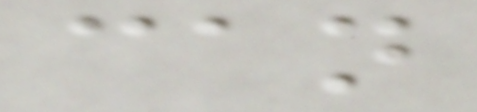can
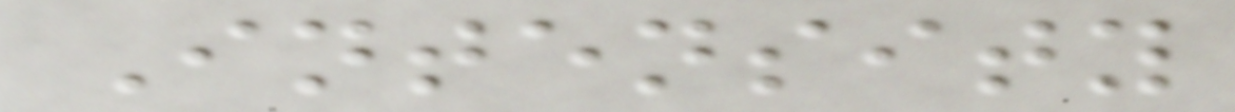Intensity
